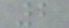2
